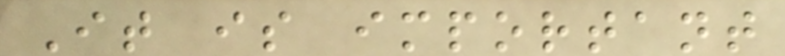It is important
